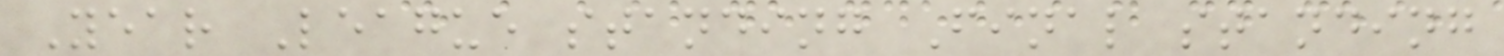Year League standing Final standing
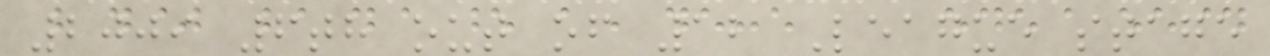2009 6th out of 12 League stage
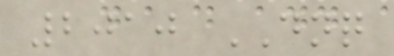2010 DNQ
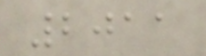2011
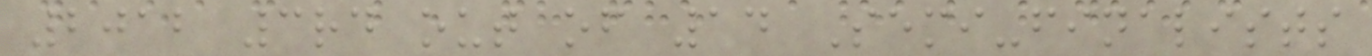2012 3rd out of 14 Semi-finalists
